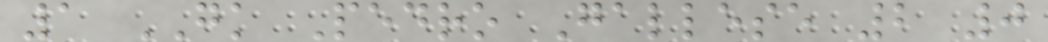1 GK Pedro Gallese 2 0
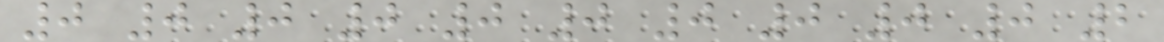0 0 0 0 0 0 0 0 0 0 2
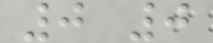0 0
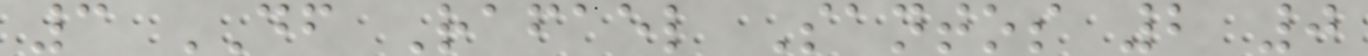3 DF Rafael Santos 2 0
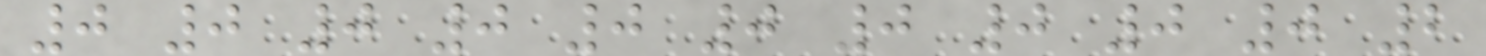0 0 0 0 0 0 0 0 0 0 2
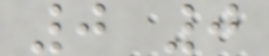0 0
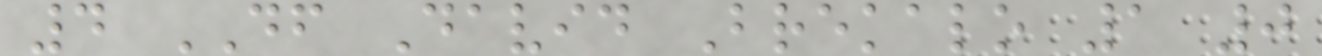4 DF David Brekalo 1 0
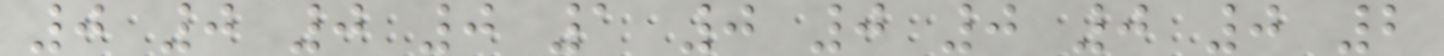0 0 0 0 1 0 0 0 0 0 2
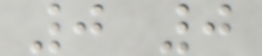0 0
